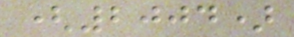(2004)
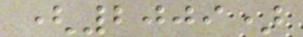(2009)
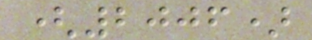(2006)
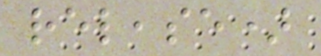release)
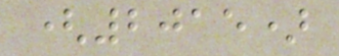(2015)
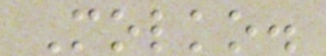Molko.
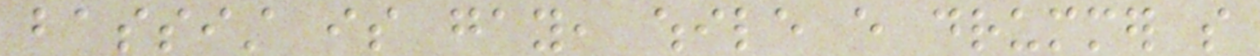bassist is gay, while every drummer so
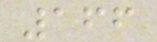166
